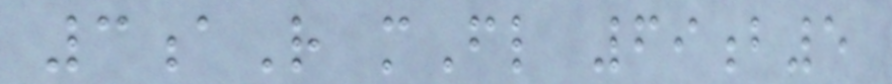3aR mFl 69b5
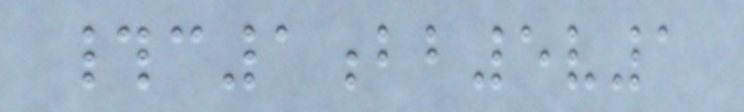#c1bb5v1
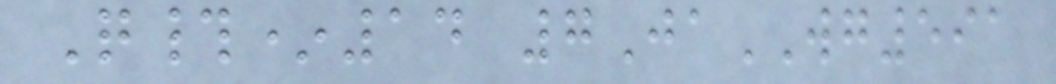Q#*14 7JaWG591
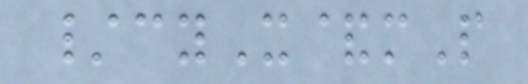/cyX&mP
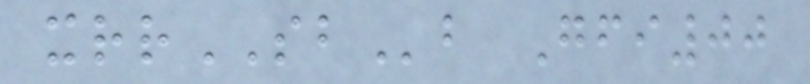xrrSBb Gfi00
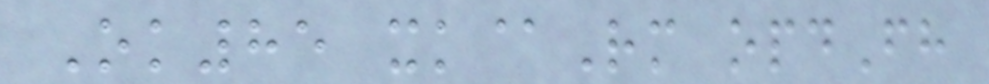Ok85 xk@Rm opdFh
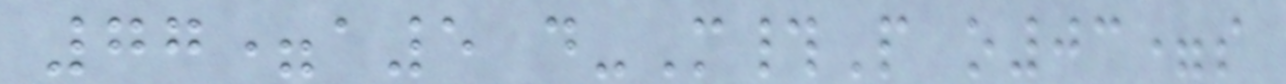77=a5 d-M#P o03=s
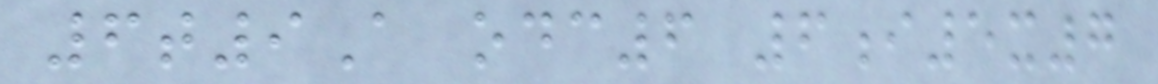6t9A odc6 6i5x7
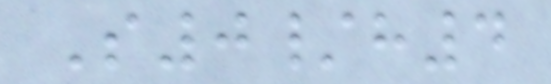S0/h4
